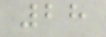28
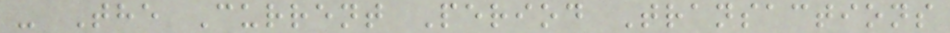- The Current Period Transactions
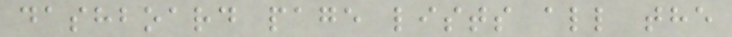dashboard page lists all the
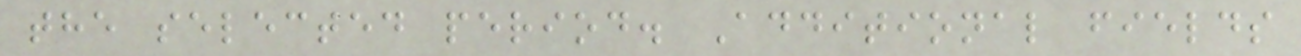the selected period. Additional fields
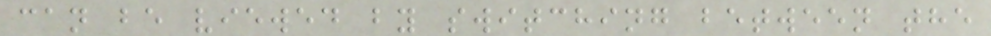can be viewed by switching between the
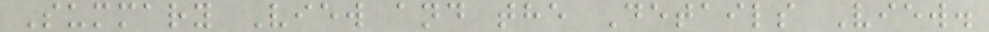Summary View and the Details View.
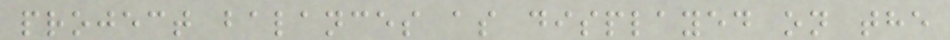project balances as displayed on the
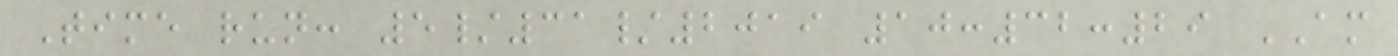Time run: 5/31/2019 10:32:29 AM
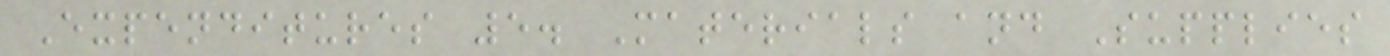Expenditures 5. Materials and Supplies
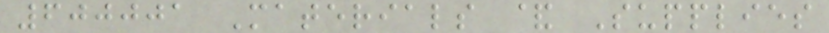600001 Materials & Supplies
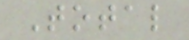Total
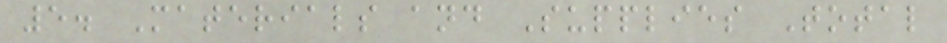5. Materials and Supplies Total
